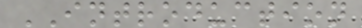INTRODUCTION
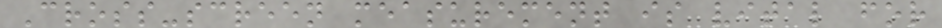Cross-screen measurement is vital for
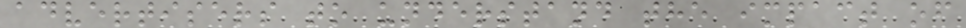advertisers to understand the impact of
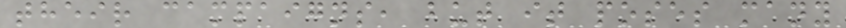their campaigns, but it poses many
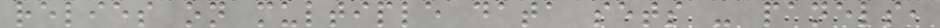relies on multiple data sets - panels,
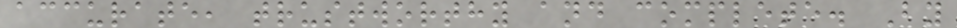accurate, trustworthy and complete. By
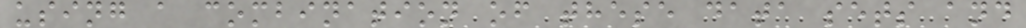using a combination of these data sets and
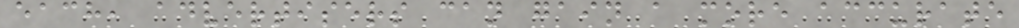each, advertisers can gain a more accurate
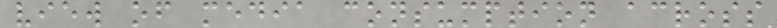view of media consumption across
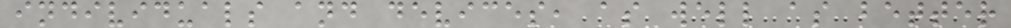individuals and devices, as well as better
